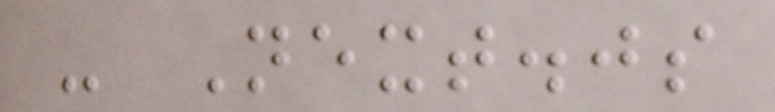- Next.js
